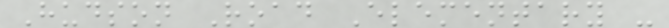Hudson Road Elementary -
